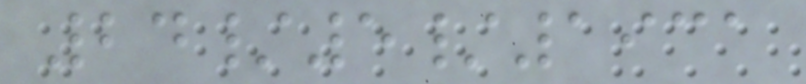24/5/1931
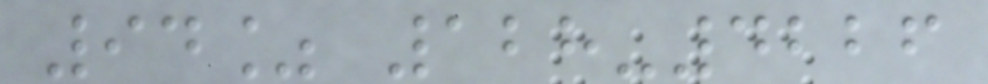94% 128-4226
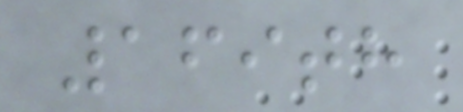169th
